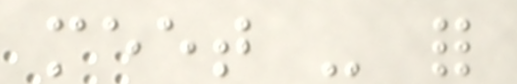meet - for
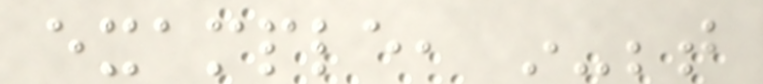example, in-between
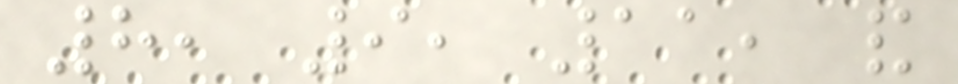8, 9, 11, and
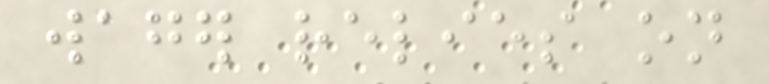wager relies on
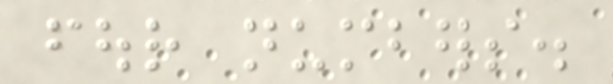four numbers.
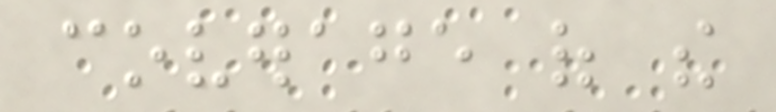coverage of the
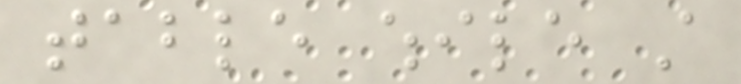table while still
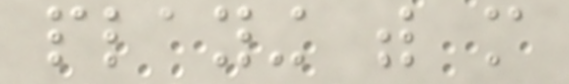playing with more
